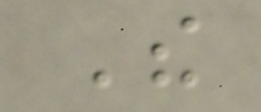The
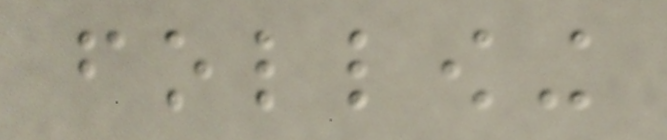following
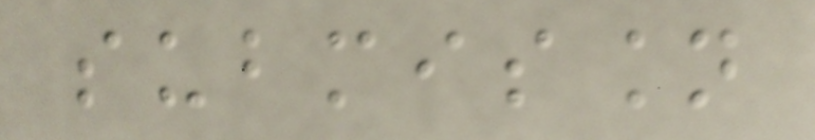submission
